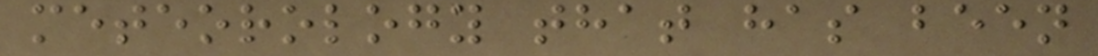meteorology that has been
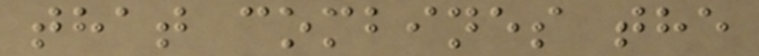that combines the
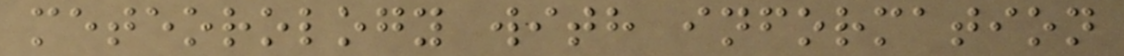meteorology with information
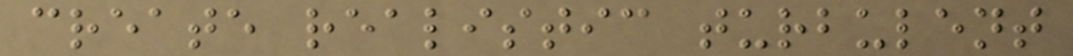create realistic turbulent
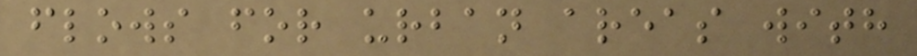flows for urban areas with
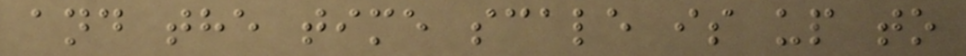and the time scale is up to
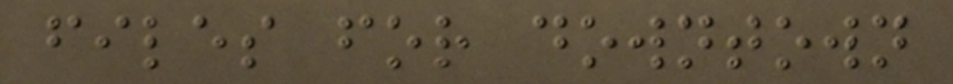files for downtown
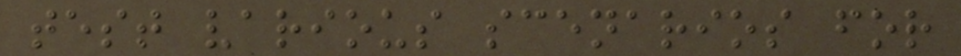test various scenarios for
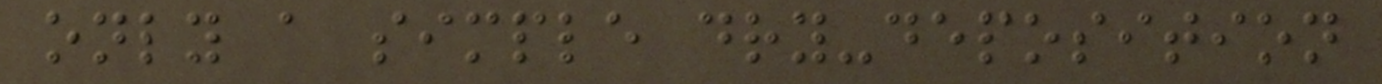only a simple dry-deposition
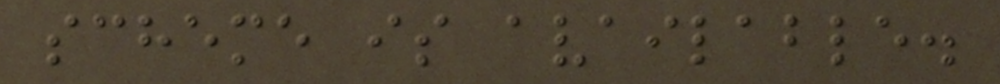scheme is available.
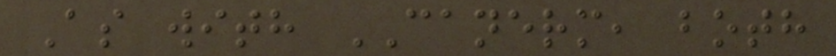As with CANERM, both
